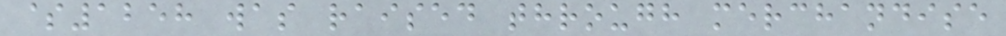$1258 was raised through merchandise
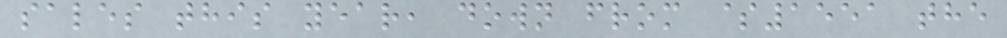sales this year, down from $1551 the
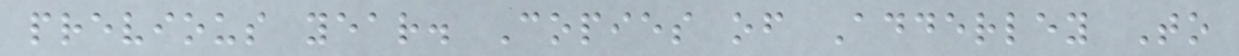previous year. Copies of Adderley To
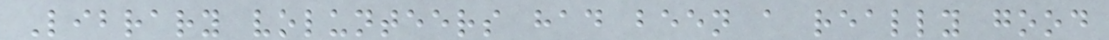Library volunteers had been a really good
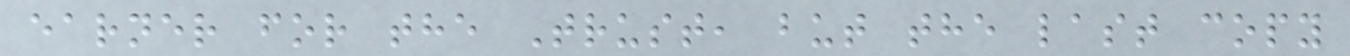earner for the Trust, but the last copy
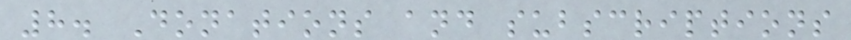8. Donations and subscriptions
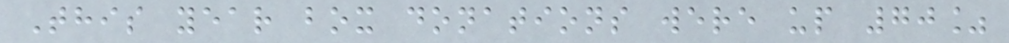This year box donations were up 70%
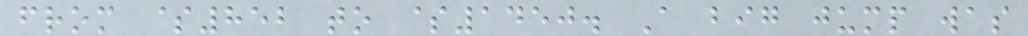from $852 to $1450. A big jump was
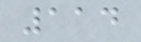114
